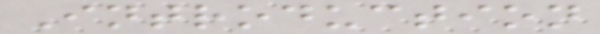Introduction
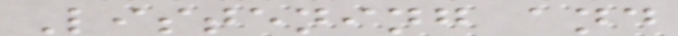Listening and
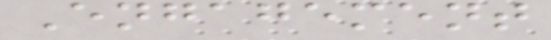Engagement
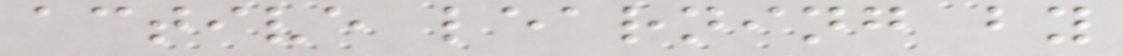active learning by
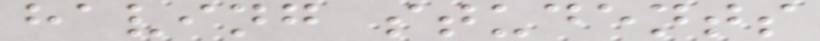having students
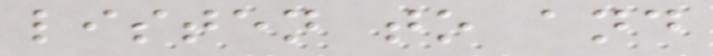listen to and
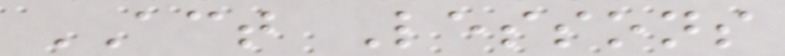ACT Lessons
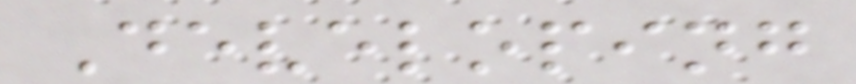Developing
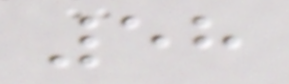58
